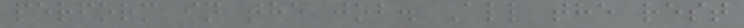perform in the job. All the rest
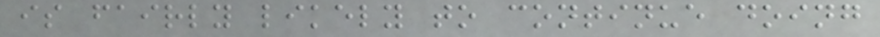is fairly likely to continue doing
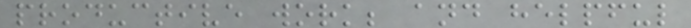productive work; and helpful
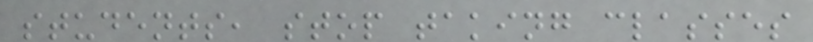students, stop taking classes
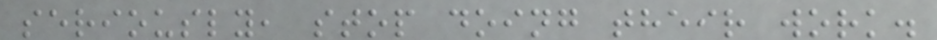seriously, stop doing their work.
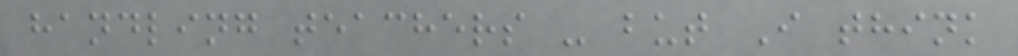handling teachers - but I think
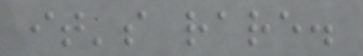it's rare.
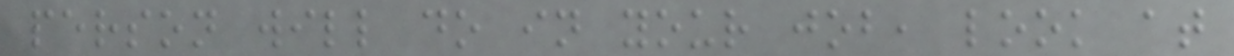person will do in your job, look at
